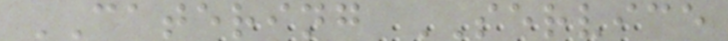CATERING SERVICE
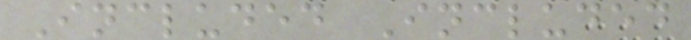Included Included
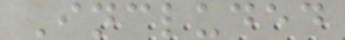Included
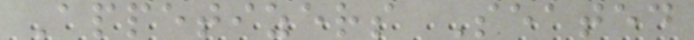Appetizers Seated
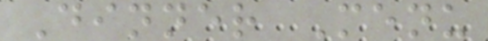Dinner Menu
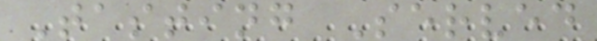Tasting Served
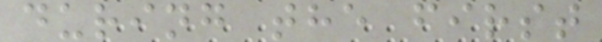during the first
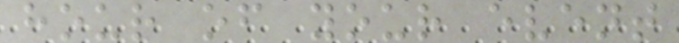hour of your event
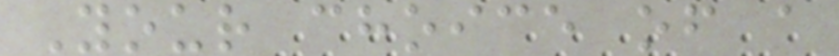Your choice of a
